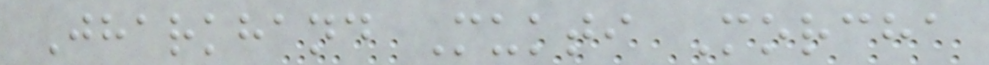Jharkhand Mukti Morcha
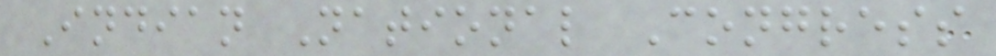Indian National Congress
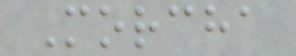Morcha
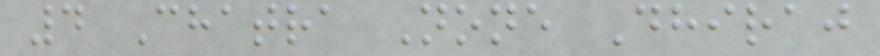4 Chatra None Dhiraj
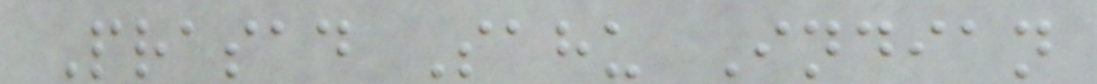Prasad Sahu Indian
